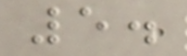5.
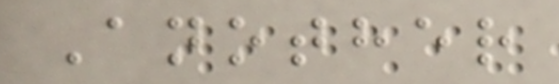Another
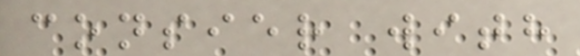consier with
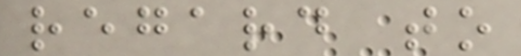regard to
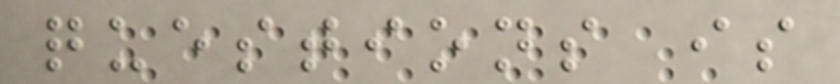questions is
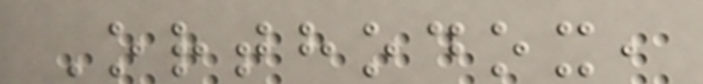Orthodox,
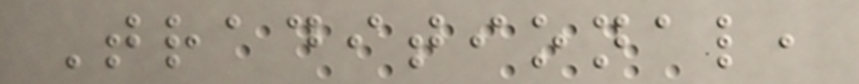Traditional,
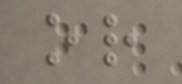or
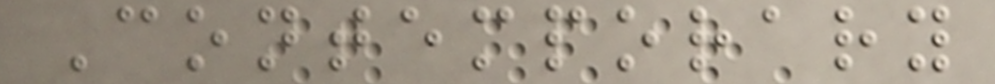Contemporary
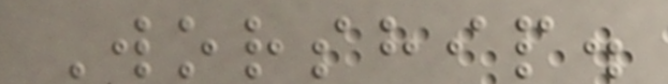Worship.
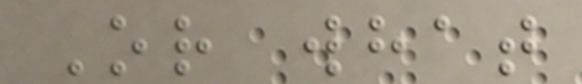Or what
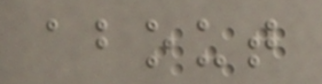about
